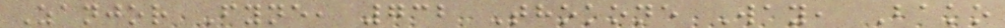Zanjor Fyne, 732 Thokone Way, Bako
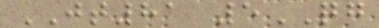JT81 5QG
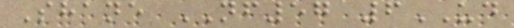Shane NF57 6UD
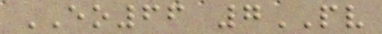EO66 7PV
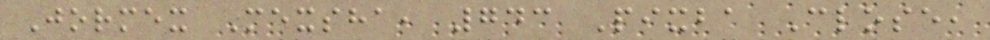Jormex Mexsha, 743 Pixba Close,
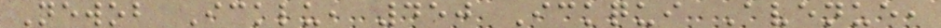Newob Icklu, 450 Ickqui Avenue,
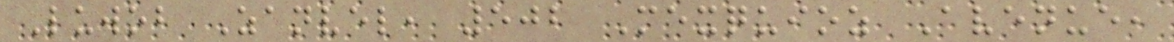Luwob Zanvel, 502 Mexquioz Avenue,
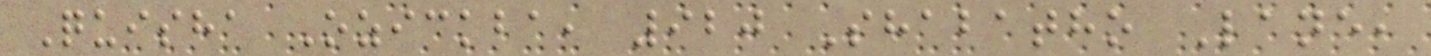Quisha Ozickba, 920 Shabatho Lane,
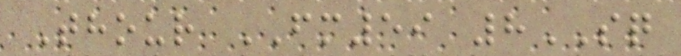Thour FM59 8SQ
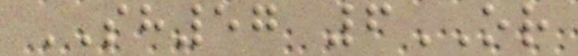SH57 6OR
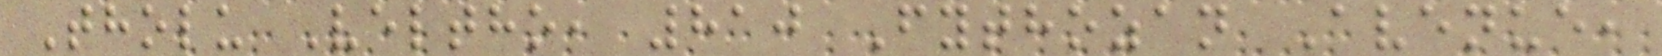Tholu Veltho, 810 Fythozan Avenue,
